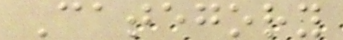Category
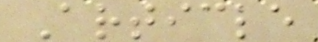Article
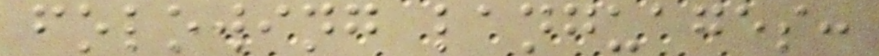folowing languages:
